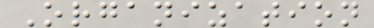Organization
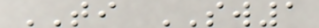TI SW1
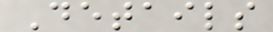Details
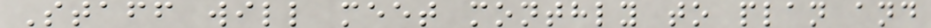Staff will meet monthly to plan and
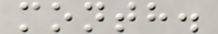month.
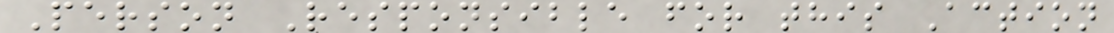Person Responsible for this Action
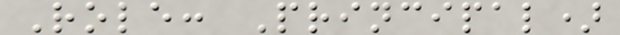Role: Principal)
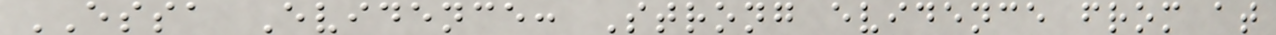ESSA Evidence: Strong evidence from at
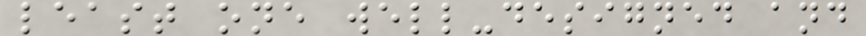least one well-designed and
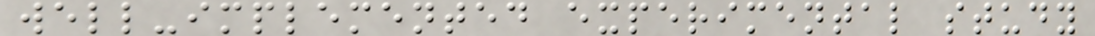well-implemented experimental study
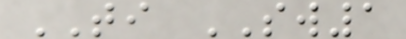TI SW1
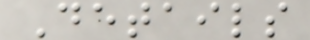Details
